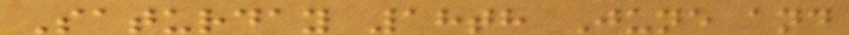Saturday 18th June and
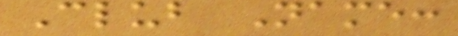Club Name:
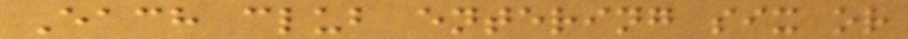Each club entering six or
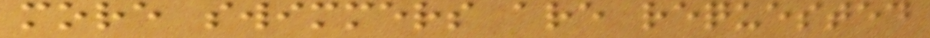more swimmers are requested
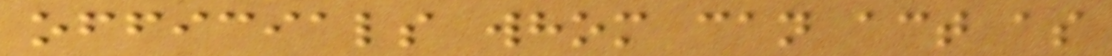officials whom can act as
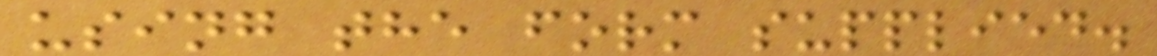using the form supplied.
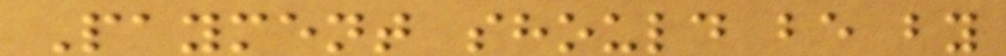Payment should be by
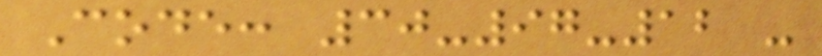Code: 30-97-12 -
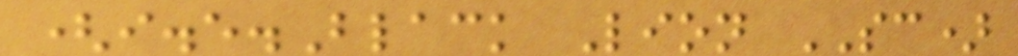(i.e.Black Lion SC)
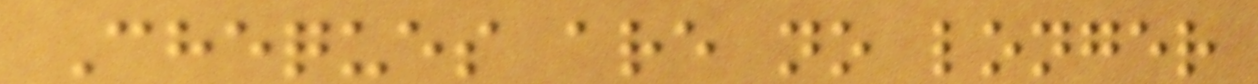Cheques are no longer
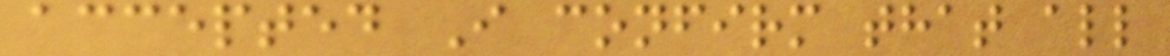accepted I confirm that all
